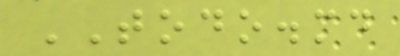TODO.md
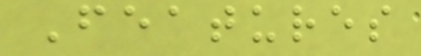Features
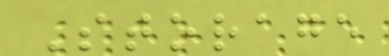Storage
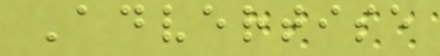Advertise
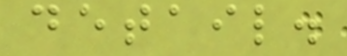detail.
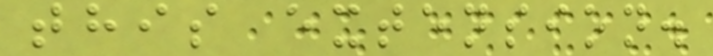this extension.
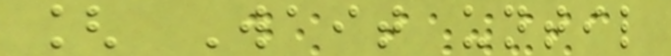[ Wait until
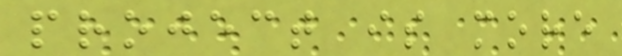project is more
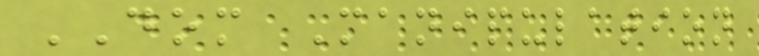DOM Manipulation
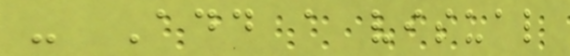- Add a visual
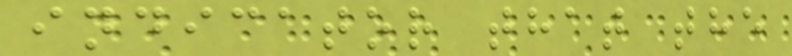indicator that the
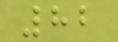82
